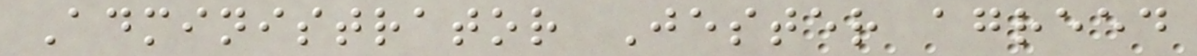Administrator Jester agreed
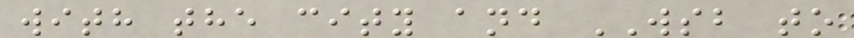with the city and WSB to
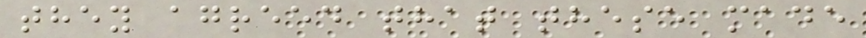they agreed that these made
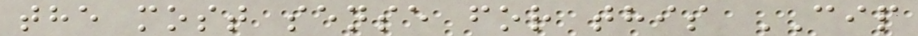the most sense for this CIP
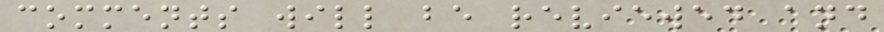comments will be reviewed and
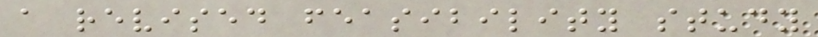a revised feasibility study
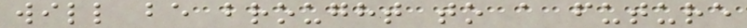will be brought to a future
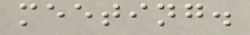meeting.
